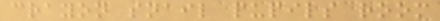crayon snail pupils room
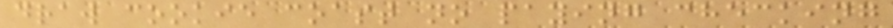draw cookie coast no paying checking
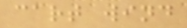cart wind
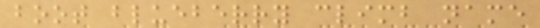boot blueberry climb name
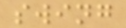swing
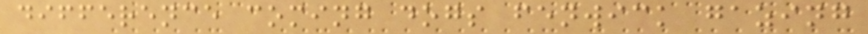difference coming dogs fenwick gazing
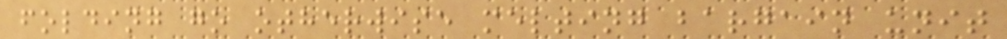folding go otherwise melting bargain unit
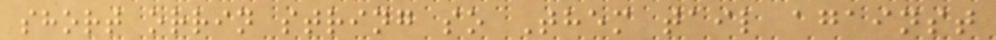short orrin string so Them tail against
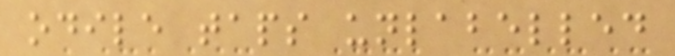odile taps unlabelled
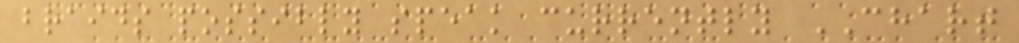braids possibly speak currently CHART
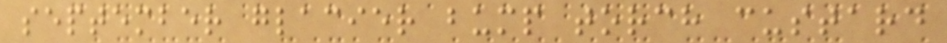september glacier bump torch custard
